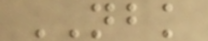NBK
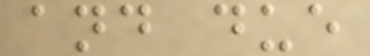and due
